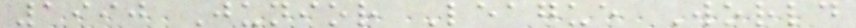1990 Junior League World
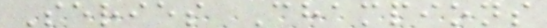Series Champions
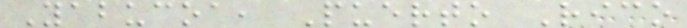Yabucoa, Puerto Rico
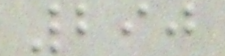290
